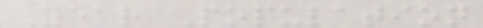Year Population
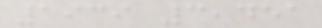1939 3,451
